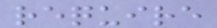require
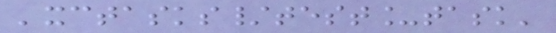'xctasks/test_task'
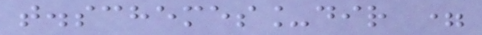t.schemes_dir =
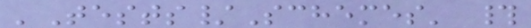'Tests/Schemes' #
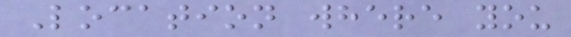Location where you
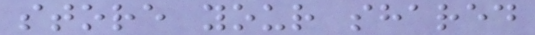store your shared
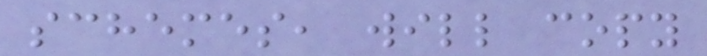schemes, will copy
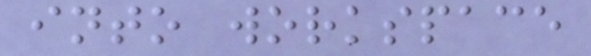into workspace
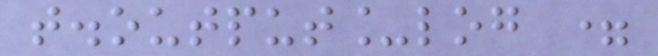t.output_log =
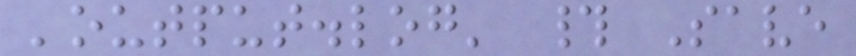'output.log' # Save
